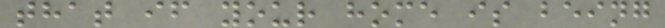that if your home is being
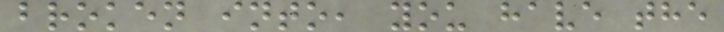broken into, you have the
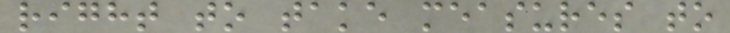right to take measures to
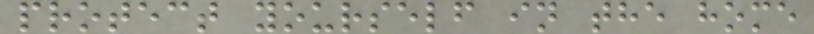protect yourself in the home
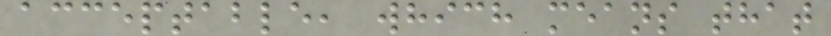acceptable, which means that
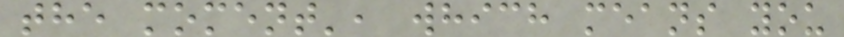the moment', which means you
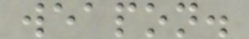weapon.
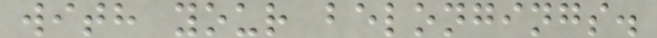with your belongings.
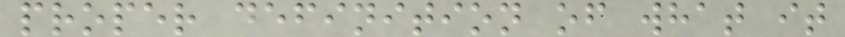proper definition of what it
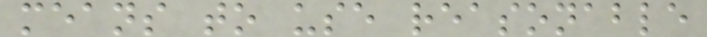means to use reasonable
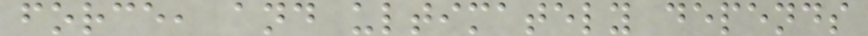force, and ultimately depends
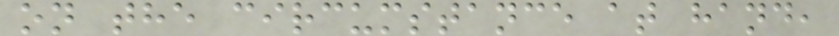on the circumstance at hand,
